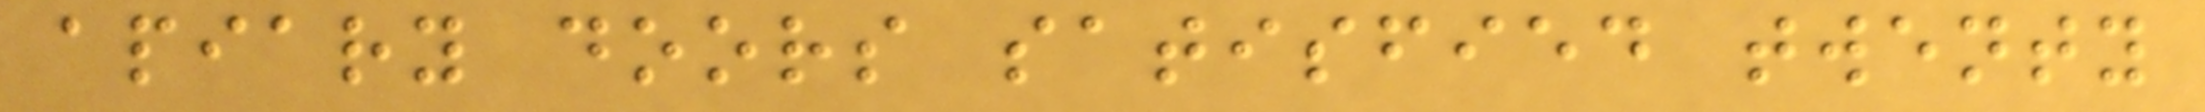apiary doors satisfied twenty
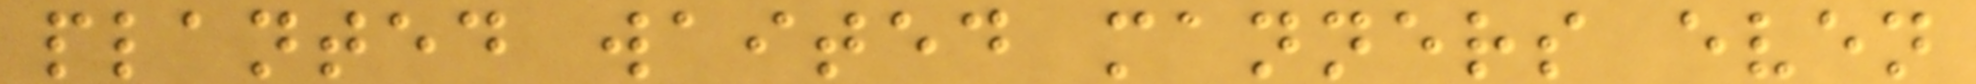planted waited manners even
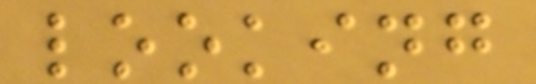looking
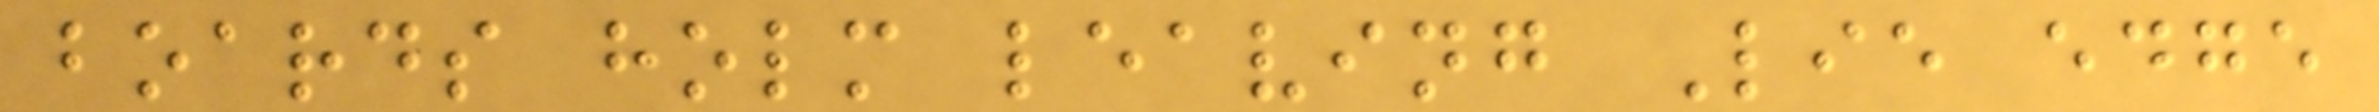boards holm leaving Lie edge
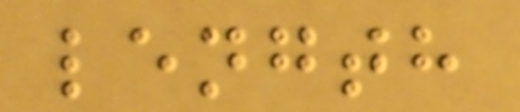length
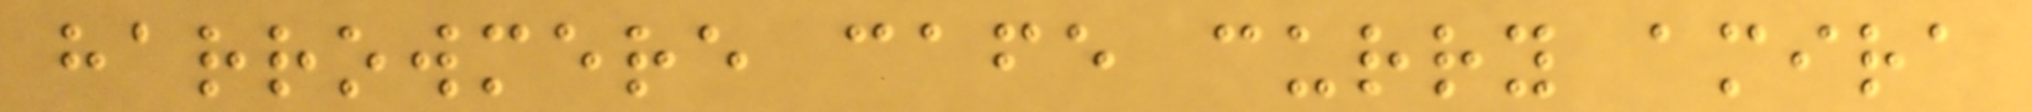harrowmere cafe curry amira
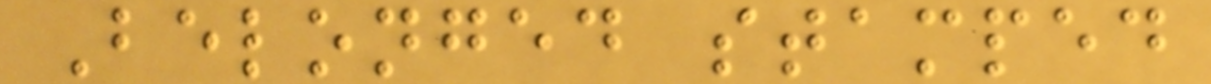Belonged stamped
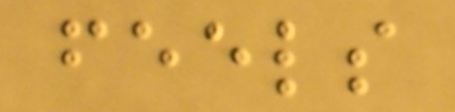feels
